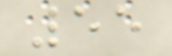55
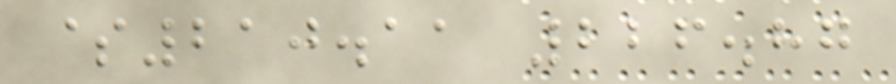$210.11 226.87
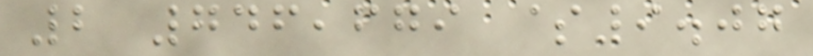2 746,679 $9.07
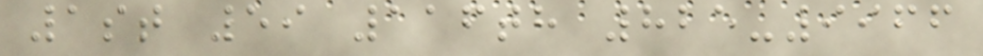1st 59 116th 825-9966
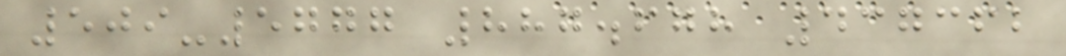509-5777 887.678 437362
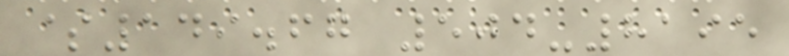$149.67 504-8195
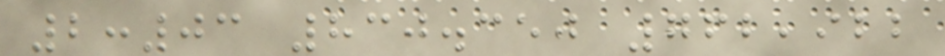2:03 830.350 762,922
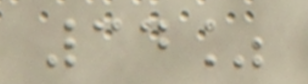34%
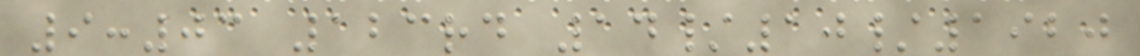9:03 123rd 14/10/1920
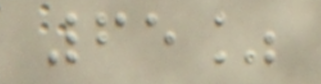65%
